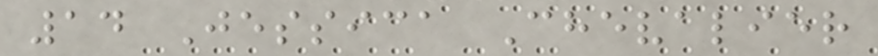14 Jessica Chevalier
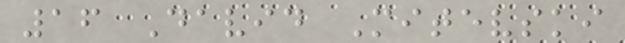16 David Mitevski
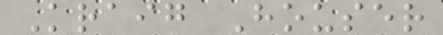Kraig Houser
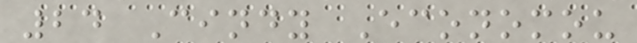24 Cindy Economou
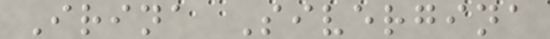Irina Sivergina
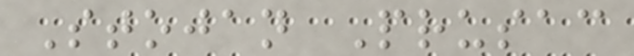Stojan Prusac
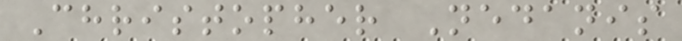Christopher Nedanis
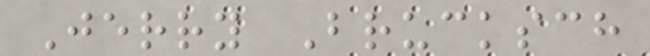Jerry Brucksch
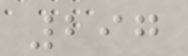297
